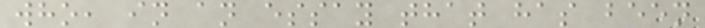who, in an essay that has been
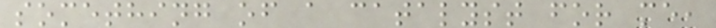something of a catalyst for me,
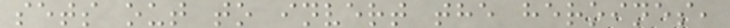sets out to invert the heroines,
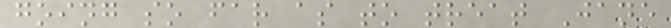going so far as to treat Jane
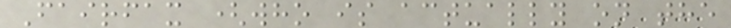Fairfax (who is actually on the
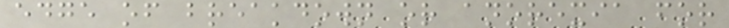edge of breakdown or anorexia for
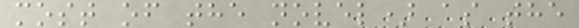most of the novel) as the
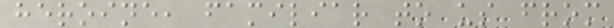heroine, familiar to us from
